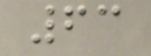63
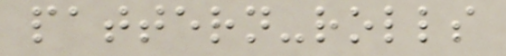pattern-rolls
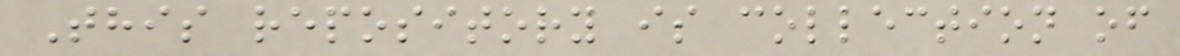This repository is collection of
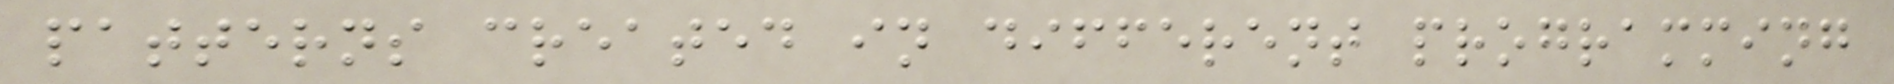patterns created in different programming
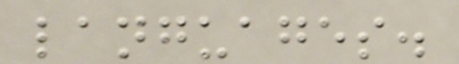languages.
